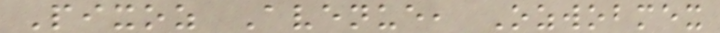Pixoz Avenue, Ozwobmex
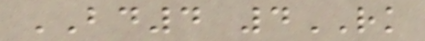BD4 4RK
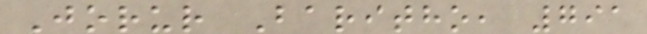Jorur Baritho, 791
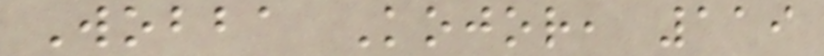Wobba Kojor, 119
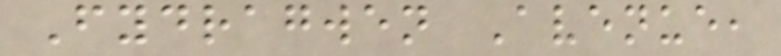Fydragwen Avenue,
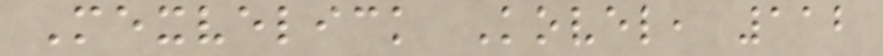Mexvelick Kovel, 112
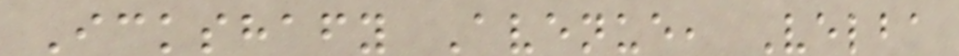Ickshafy Avenue, Velba
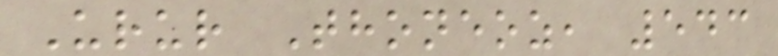Urur Thoneoz, 543
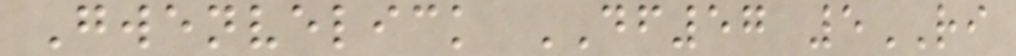Gwenvelick DF57 5RI
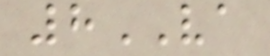8VA
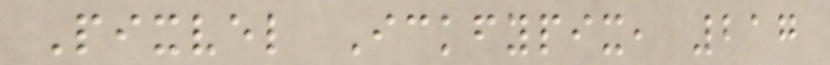Pixvel Ickfypix, 217
